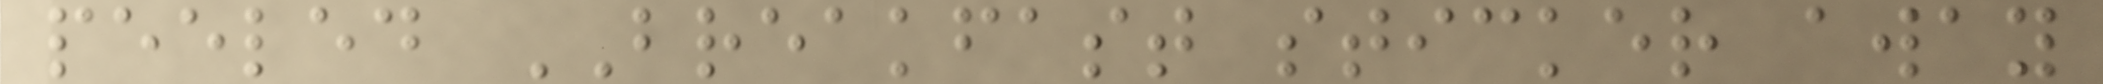peeled BREAKFAST sticker away
